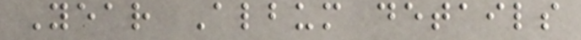Year Album details
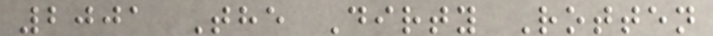2001 The Dirty Rotten
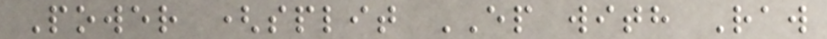Power (split EP with Raw
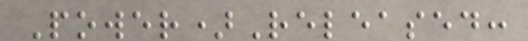Power)Released:
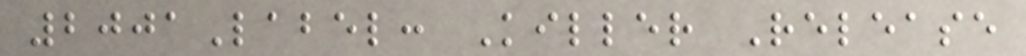2001Label: Killer Release
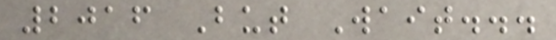2016 But Wait...
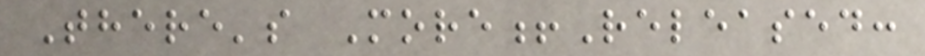There's More!Released:
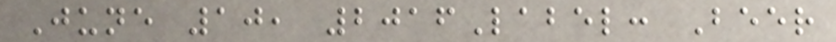June 10, 2016Label: Beer
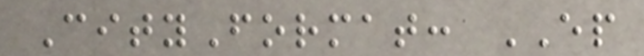CityFormat: EP
